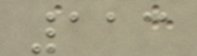113
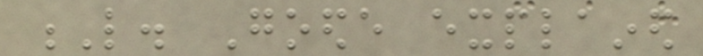L. Goede explained
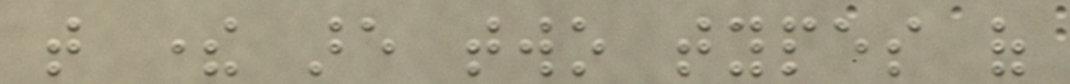that there are two types of
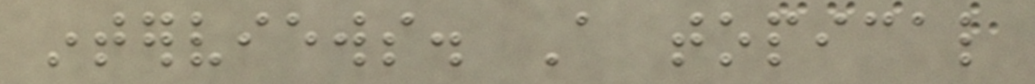interviews. A topical
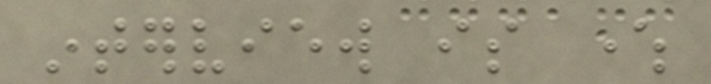interview is where
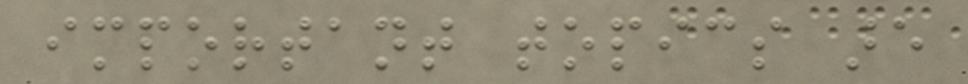important topics are
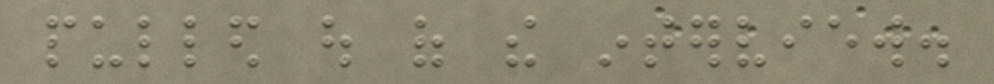pulled out of the interview.
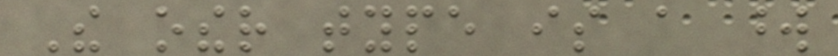The other type is a word
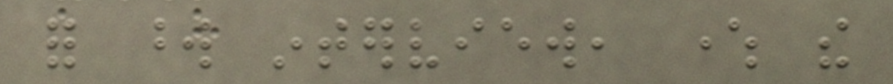for word interview, where the
